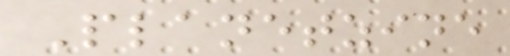Planetzine
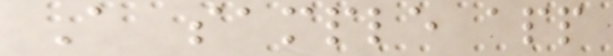A sample app
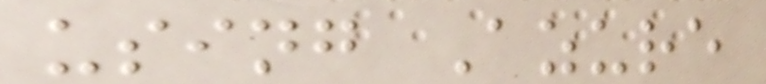using Azure
